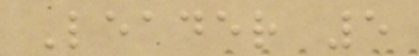Leader 5
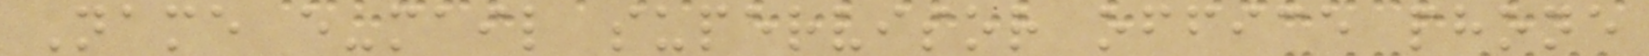Name e-mail supervisor office phone
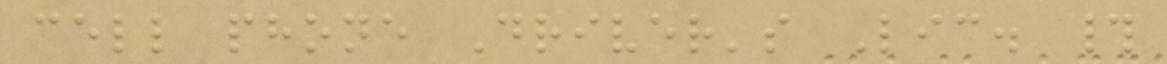cell phone Driver's Lic. #
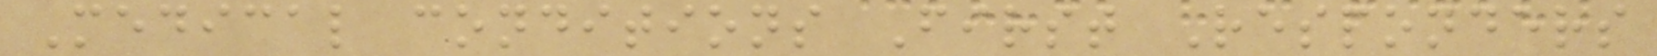Medical conditions First Responders
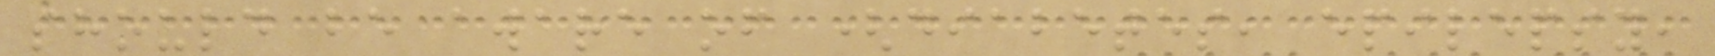should be aware of (diabetes, epilepsy,
